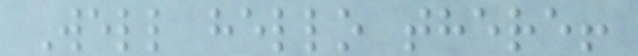Well hello there!
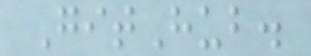GitHub.
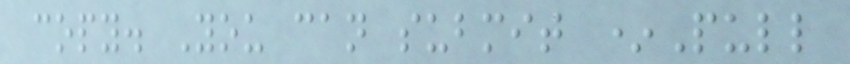copy. You can submit *Pull
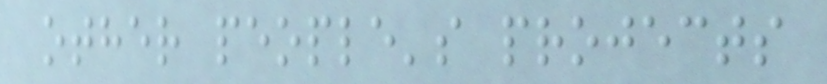other people's projects
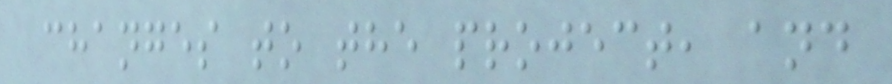changes to the project, and
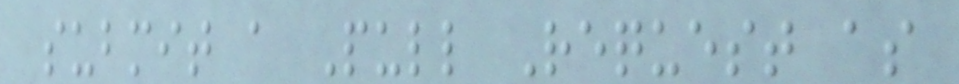submit a Pull Request as
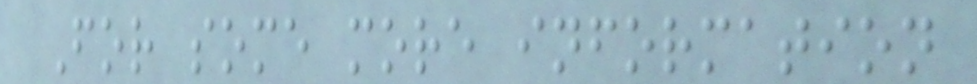For some more information
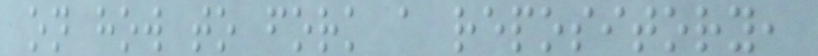on how to fork a repository,
